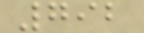792
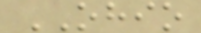OHIO
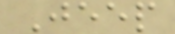Jeep
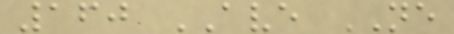160 AVE NE
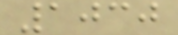1030
